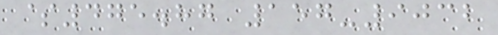$475.87 157-9032
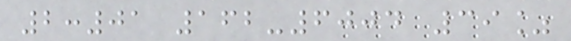2:01 162-6004 39%
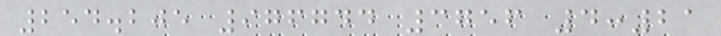254.205 976744 3756 4:21
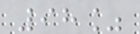98%
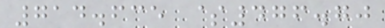714.635 $476.70
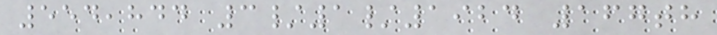554,844 3/1/1924 167th
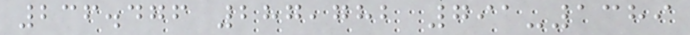236.476 287,782 791-1389
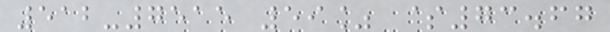512-7515 59% $73.67
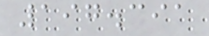197.391
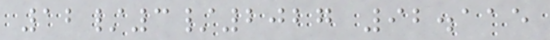12/3/2027 92.115
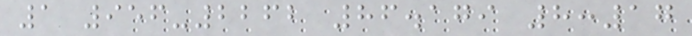1 956-2262 86.179 8:17
